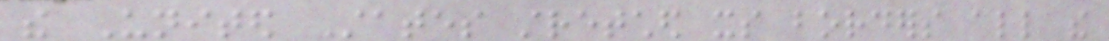the United States stretched its borders all the
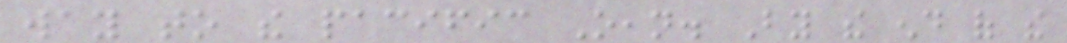way to the pacific Oean. By the end of the
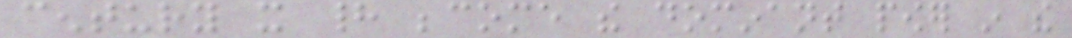century it had become the dominant power in the
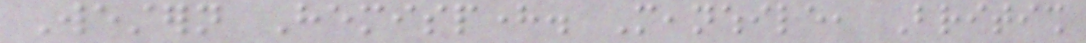Western Hemisphere. Meanwhile, British
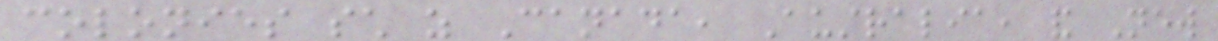colonies such as Canada, Australia, and New
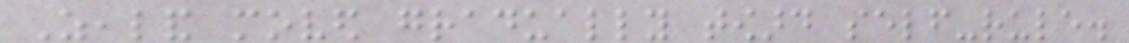Zealand moved gradually toward self-rule.
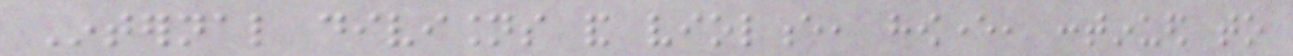Internal divisions and violence, however, continued to
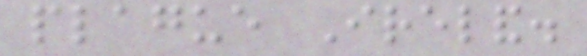plague Ireland.
